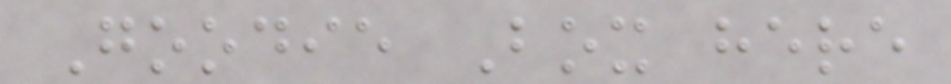Goodie Box here
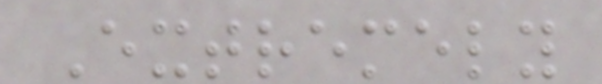Extremely
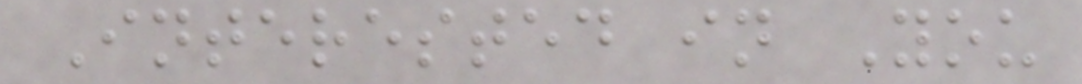Interested in You
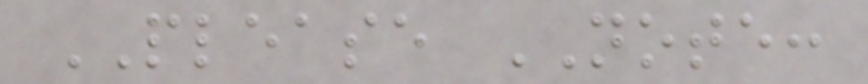PLEASE NOTE:
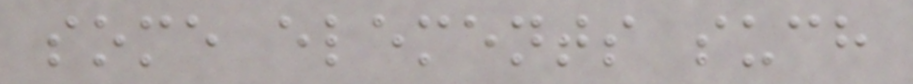some elements such
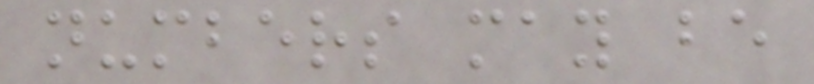numbers may be
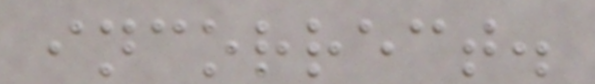incorrect.
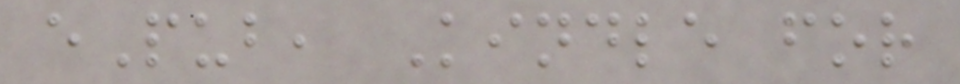ePub, Kindle for
